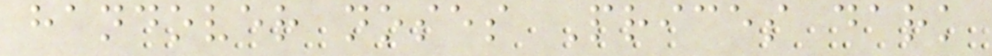handover noses Prices dark
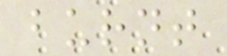burnt
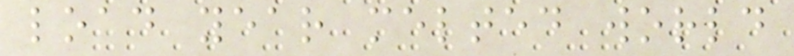load year melted world
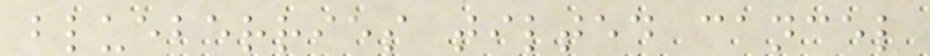blueberries tilted cancel
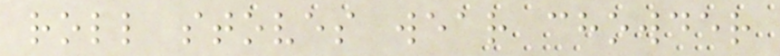roll stoves wear chowder
